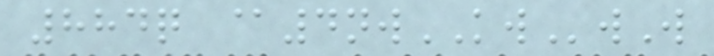884q @4nwKWwW
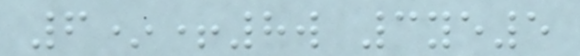6*+8w 3ye5
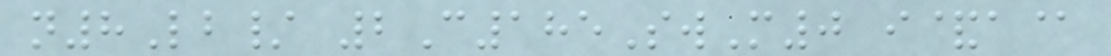n8Lb/ 2C185SwM0 i&a@
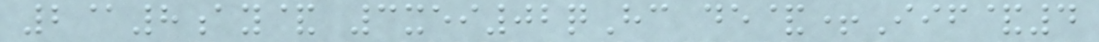2@8ay& 3xei02qHc de&+Iif&4
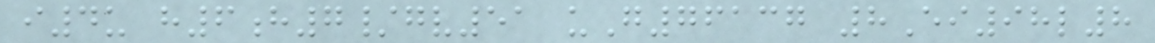i4u h6h7/gv51 uG76137 8Ei98l8
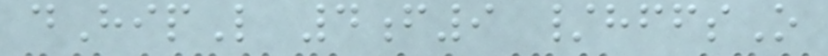dHipL 4f9 /hffsO
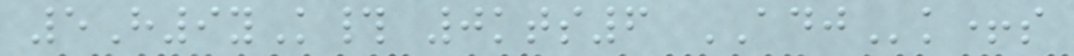5H9yK# 0kts6 ADJk+s
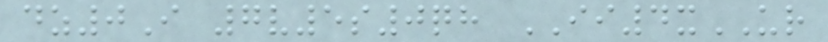dz0I 7v5s0qh II4xUR
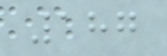187
